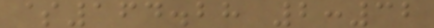$164.28 2:32
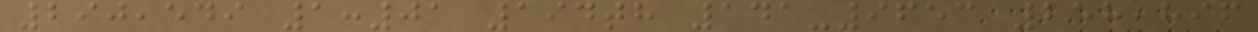290,549 1:01 194th 141-9653 258,896
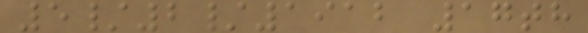5/2/1912 17th
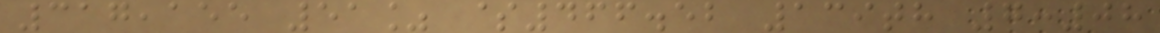317,155 51% $466.52 139th 7:08
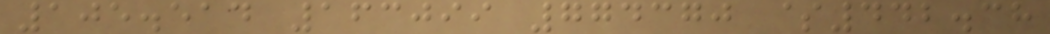105.514 163099 774370 $442.38
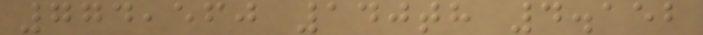774,560 140th 4.152
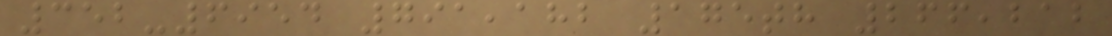352-6954 791,182 175th 266,212
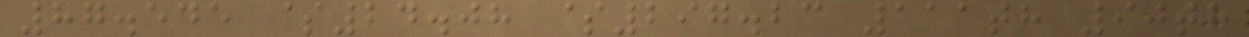87.545 $24.08 $297.23 111th 90th
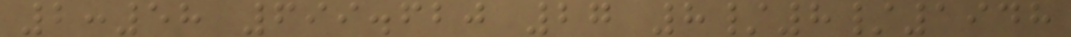2:58 699.620 27 8/8/1948
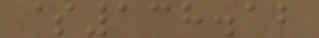$138.12
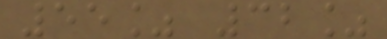55% 32%
